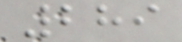289
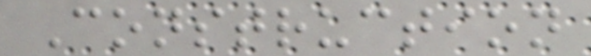Construction
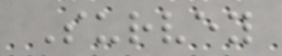Survey
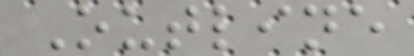Outline
